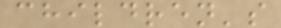children's
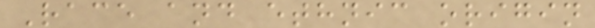Race and ethnic origin
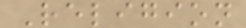Religion
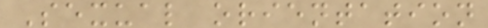Sexual orientation
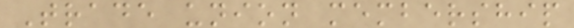Trade union membership
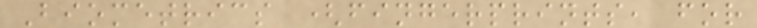Biometrics (fingerprints, for
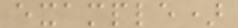example)
